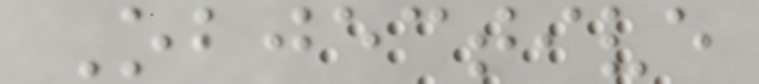Objective
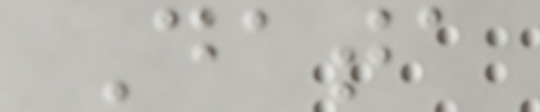Data
